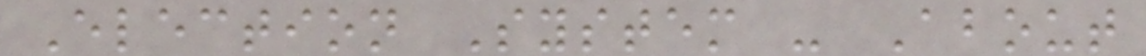Election System - About
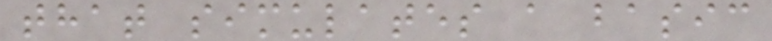that simulates a basic
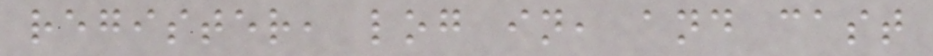register, log in, and cast
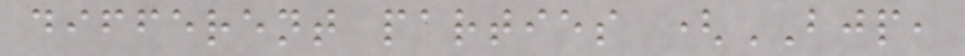different parties (BJP,
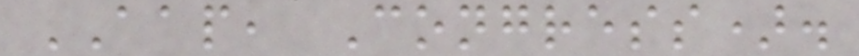AAP, Congress).
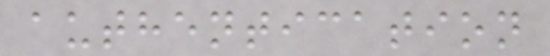authentication
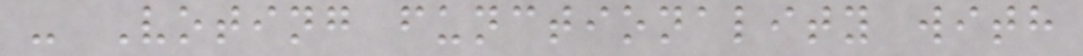- Voting functionality with
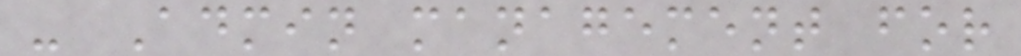- Admin management for
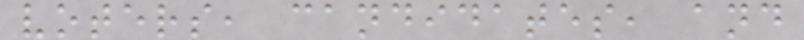voters, candidates, and
